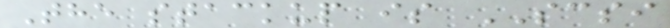The stackup is SCSI
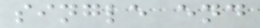single end
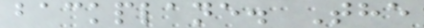backplane. The
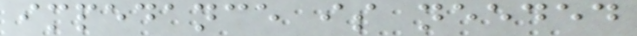impedance is needed
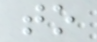to
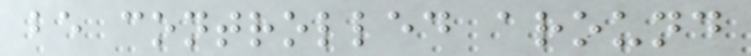be controlled around
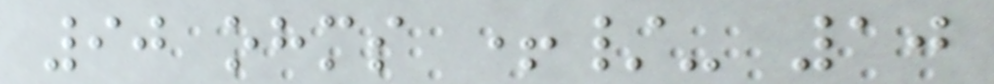90 ohms +/- 10
